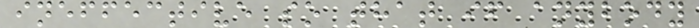ineffective so that if anybody
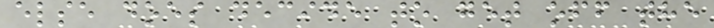else does decide to get off the
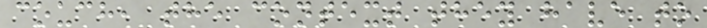couch, the context they have to
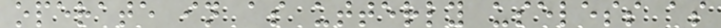operate in as utterly useless as
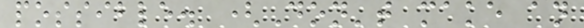possible. (Don't make an
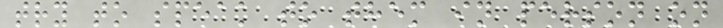try to speak to them in person on
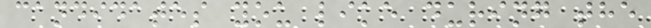candidates you like during the
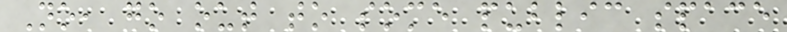No, go out to some public space
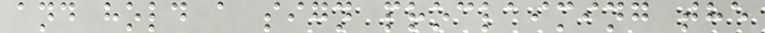and hold a sign proclaiming the
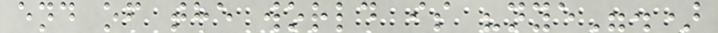end of the world is "nye".)
